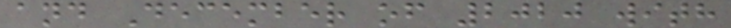and December of 2020 with
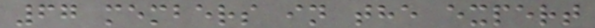67 members in the expert
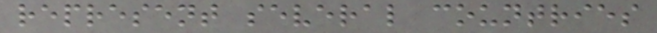represent several countries
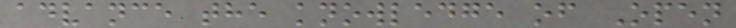advance the knowledge of Open
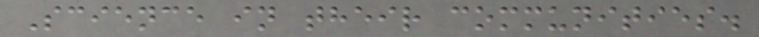Science in their communities.
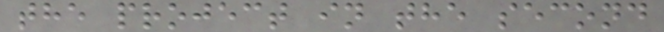the project in the second
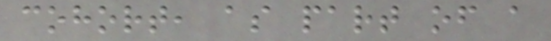cohort, as part of a
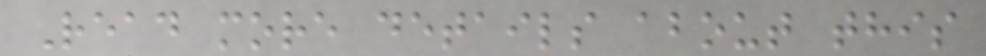Read more details about this
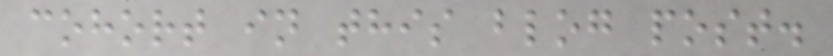cohort in this blog post.
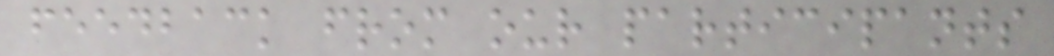feedback from our participants
